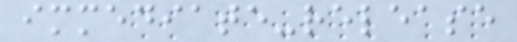immediate-release
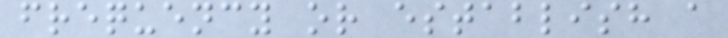frequency or establish a
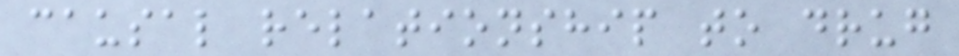causal relationship to drug
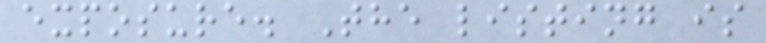exposure. The listing is
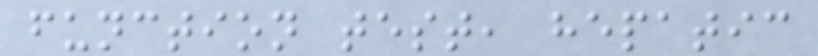function test, hepatic
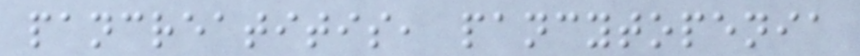pancreatitis, pancytopenia
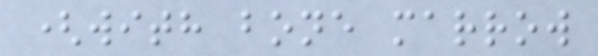(with bone marrow
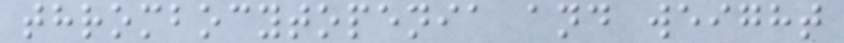thrombocytopenia and weight
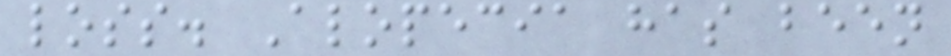loss. Alopecia has been
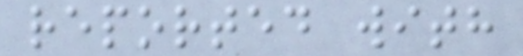reported with
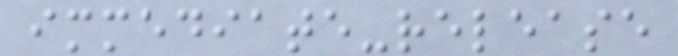immediate-release
